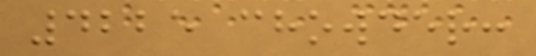4225 chowder:
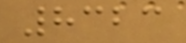8323
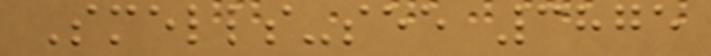Smells-see 3875
